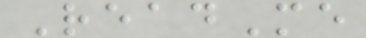ReadMe
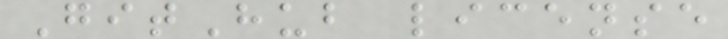GitHub license
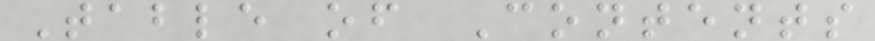Table of Contents
